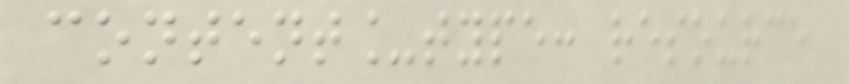content_type: resource
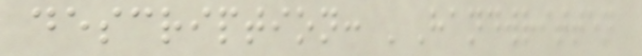description: 'Handwritten
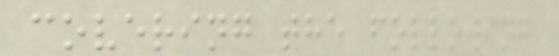covering the following
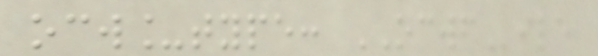ocw_type: OCWFile
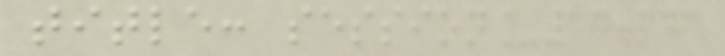title: session_14.pdf
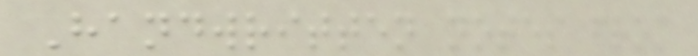Handwritten notes from
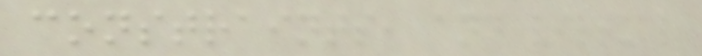constraints, and virtual
